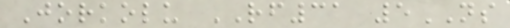Jorkolu RF31 5NS
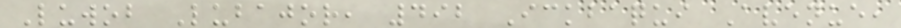Luwob Lubajor, 492 Ickbaqui Avenue,
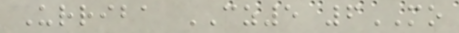Urriba CZ5 6MO
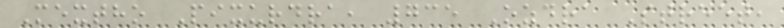Mextho Pixurdra, 735 Ozdra Street,
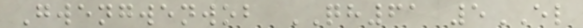Gwengwenwob QH61 5EL
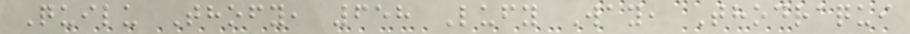Quilu Thofy, 658 Lufy Way, Thodraqui
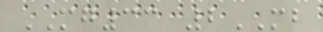MG33 2MB
